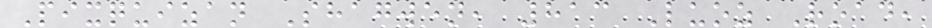Pixquizan Shagwen, 813 Luoz Road,
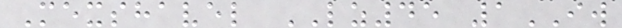Mexshavel LZ45 1IW
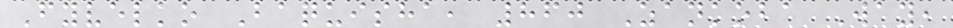Fyvelko Baquisha, 860 Zankoba Way,
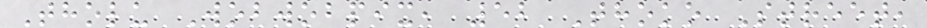Tholu Wobwobpix, 52 Thoko Street,
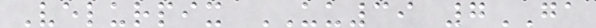Velurpix UU39 7GA
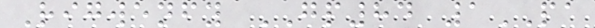Rigwenfy GP84 1PA
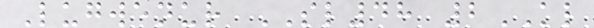Lugwenur SL48 2KL
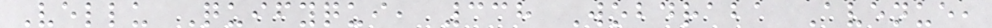Vellu Quifyqui, 338 Wobdraba Avenue,
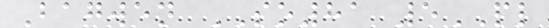Bagwen SO81 5PL
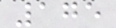175
